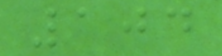104
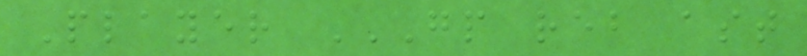Player GP REB AST
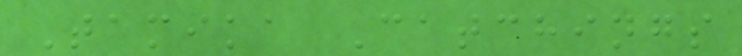Tamika Catchings
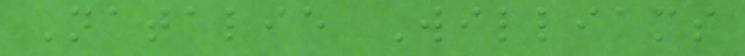Natalie Williams
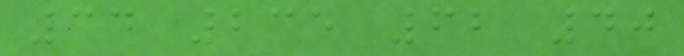34 235 62 40
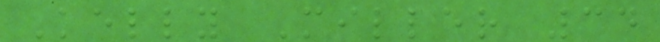Kelly Miller 34
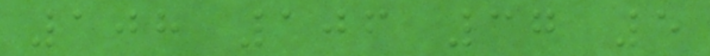108 106 37 5
